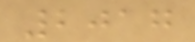2017
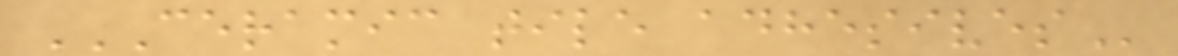CERAMIC TILE ADHESIVES
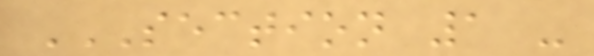SECTION 1 -
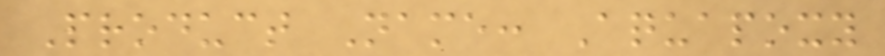Product Name: Aquapoxy
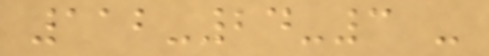112-24-3 -
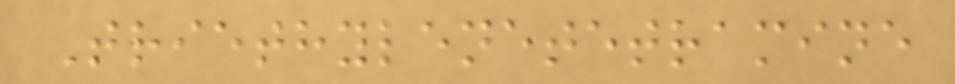Triethylenetetramine
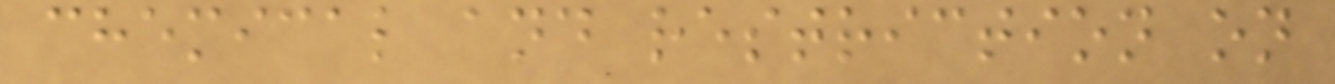chemical and restriction on
